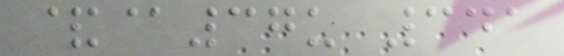&@37u 341
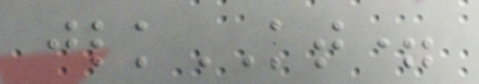jlkKT=
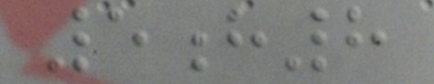5h8
